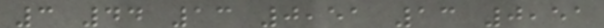3 44 13 0,51 13 0,51
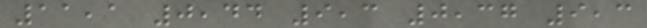11,1 0,44 9,3 0,37 9,3
